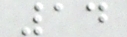14
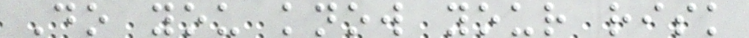Do you know your risk
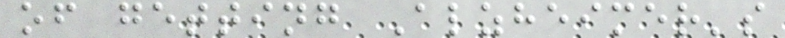of getting Alzheimer's
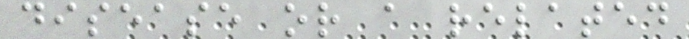disease or a related
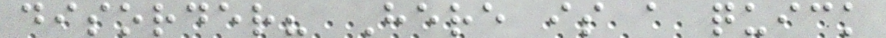disorder? Here is a quick
